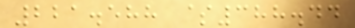221.588 $388.44
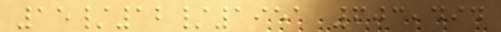15/12/1951 603,494
